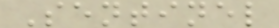Sentinel
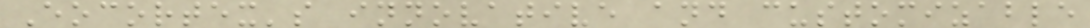Eocortex's innovative and customizable
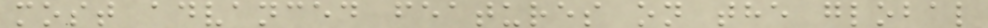most advanced features on the global
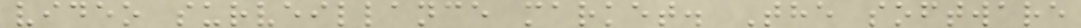video surveillance market. The software
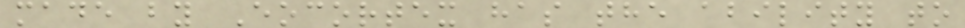made by Eocortex has the ability to
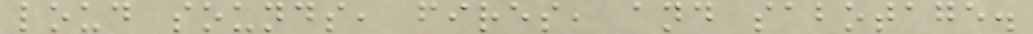loud sounds, fires, and sabotage.
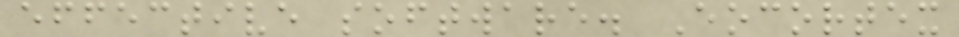effective software. Eocortex
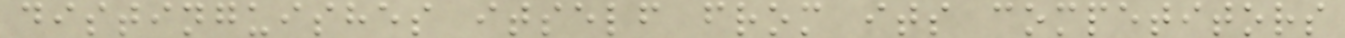distinguishes itself from its competitors
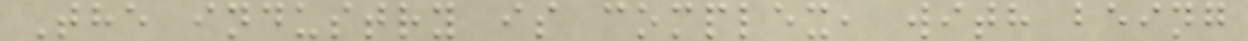The industry is complex, with being
